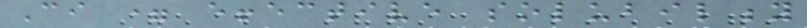Ci = effective solubility
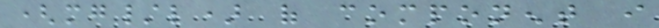(mg/l) of component i
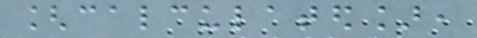[calculated],
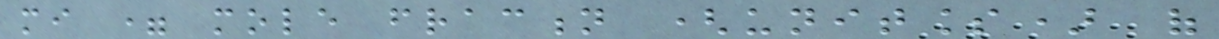mi = mole fraction (unitless) of
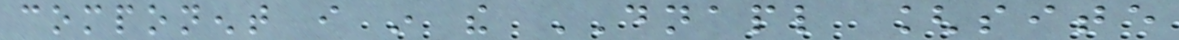component i in the DNAPL [site
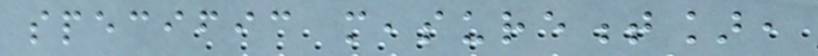specific measurement],
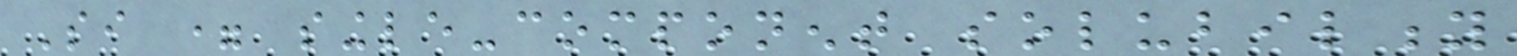Si = single-component solubility
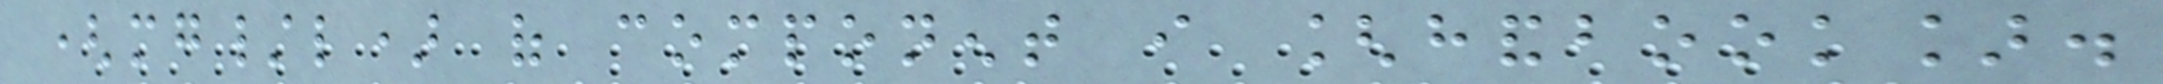(mg/l) of component i [handbook].
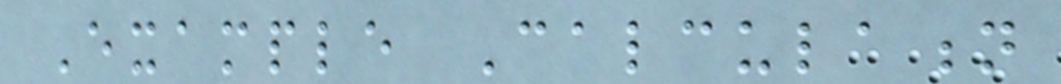Example Calculation
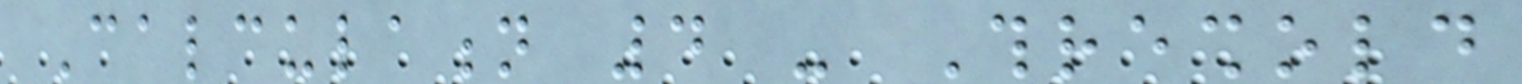Calculation 4 - Threshold
